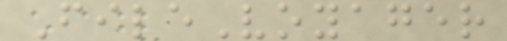FileVoyager
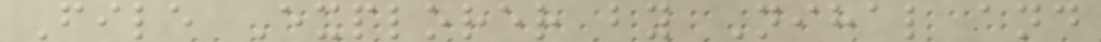File Explorer by Nihal and
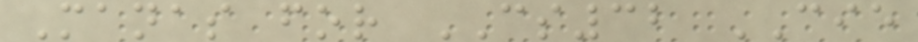Manas for CS32 CIE
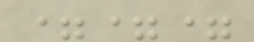===
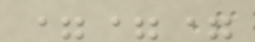===
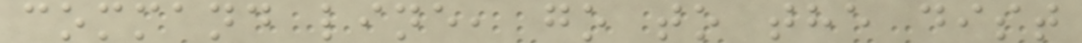command line, go to the dist
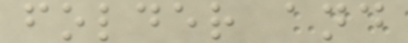folder and
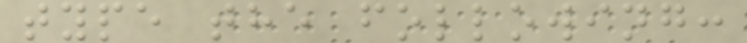type the following:
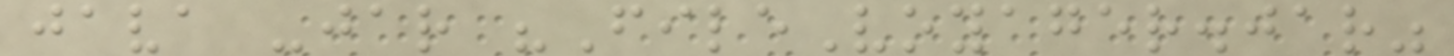java -jar "FileVoyager.jar"
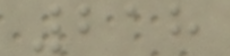218
